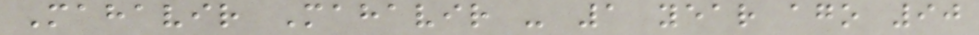Mahavir Mahavir - 1 year ago 90
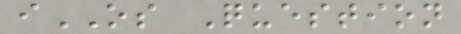iOS Question
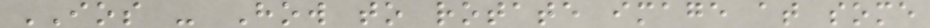IOS - How to rotate image at some
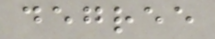degree
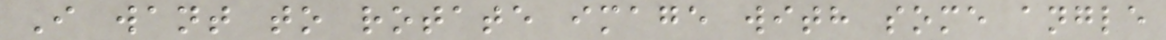I want to rotate image with some angle
